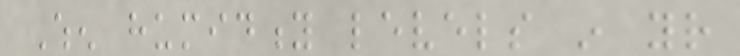When humidity levels in your
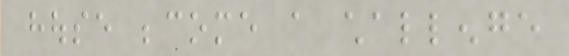house become a challenge
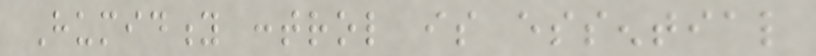Humidity control is essential
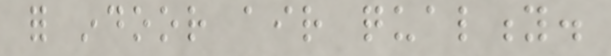for indoor air quality.
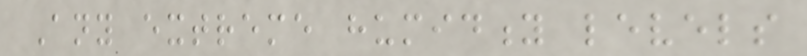Any extreme humidity levels
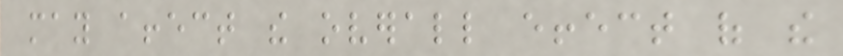may affect the overall effect of the
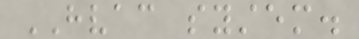HVAC system.
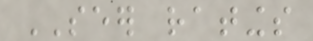SEER ratings
